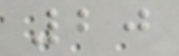20
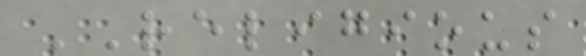RELIGIOUS
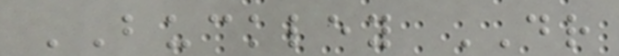BUCKLEY DR
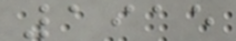1915
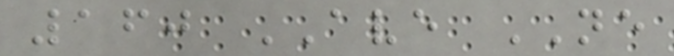160 AVE NE
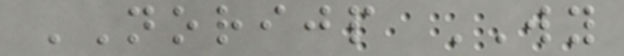NORIJP WY
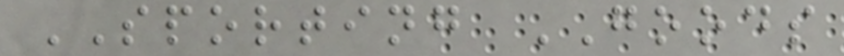SPORTING GOODS
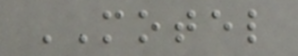MOTEL
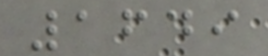1649
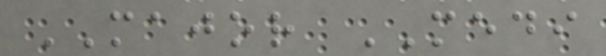MAJOR MEDI
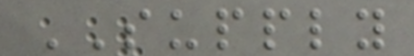SUPPLY
